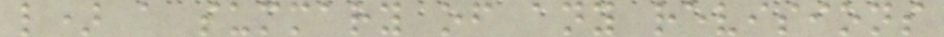l) a summary of any revisions
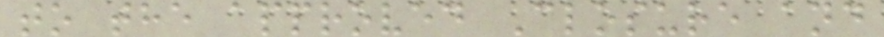to the approved Closure and
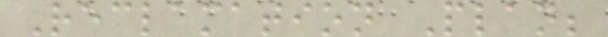Reclamation Plan;
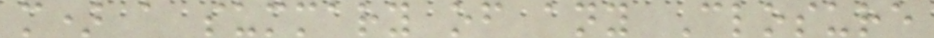m) a summary of any Closure
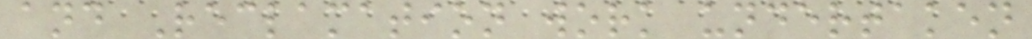and Reclamation work undertaken
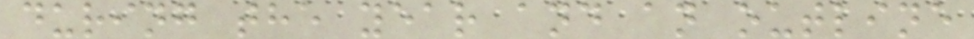during the year and an outline
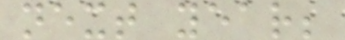next year;
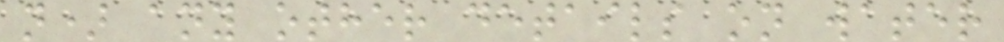n) any other details on water
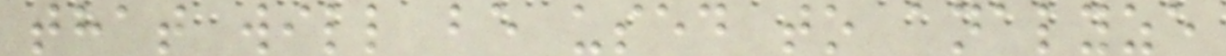that will be used to analyze
